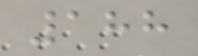188
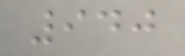940
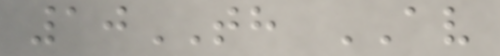10TH AV
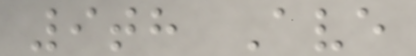9th Ave
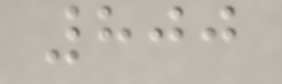800
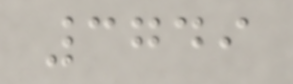3749
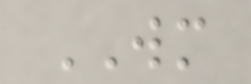WM
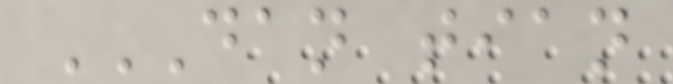DAN TIAN
